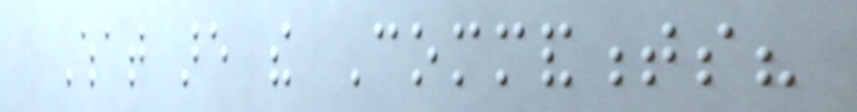What are the Commandments?
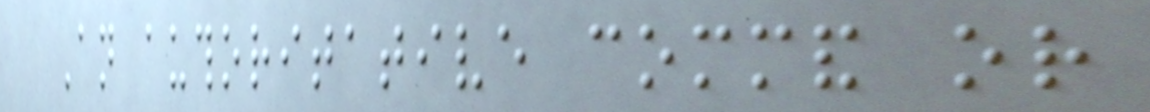An authoritative command or
